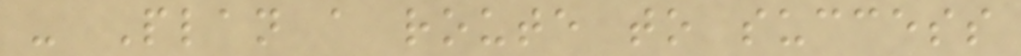- Plan a route to success
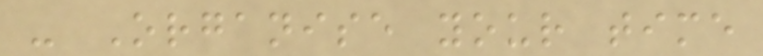- Organise your time
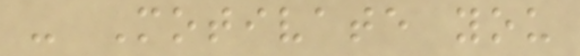- Motivate you
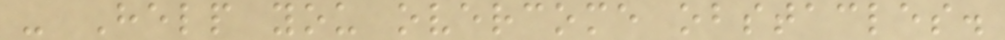- Help you overcome obstacles.
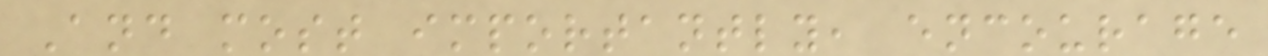And most importantly, encourage
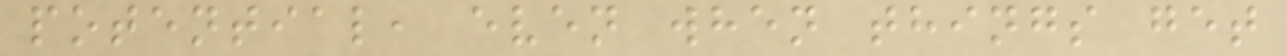potential, even when things get
